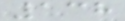138
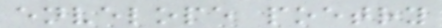envelope poetry
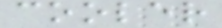cooler
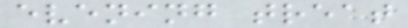evening treat
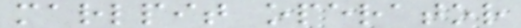marlpit operator
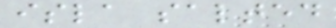isla salted
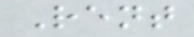Rent
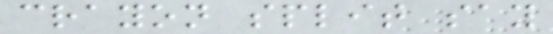crayon split say
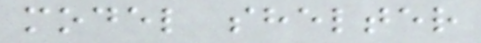model shelter
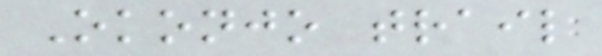Okonjo trail
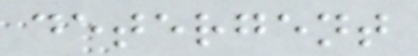detergent
